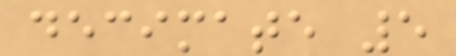decimate 5
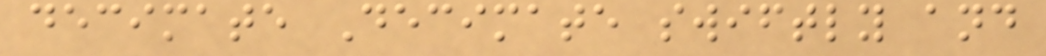decimate Decimate swiftly and
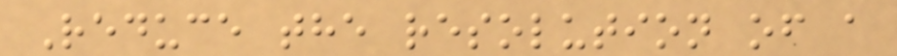Reduce the resolution of a
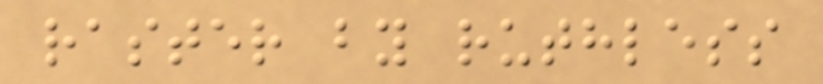raster by ruthless
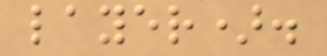layer).
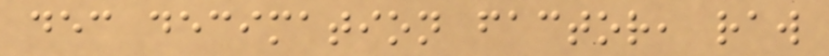dec decimation factor, raw
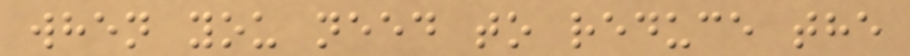when you need to reduce the
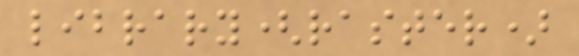library(raster)
